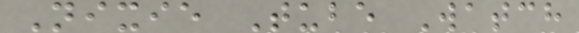Nixie Tube Watch
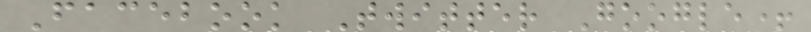Facebook Twitter Google+
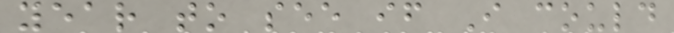year to see if I could
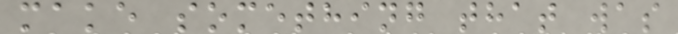make something that was
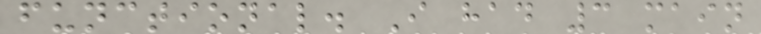functional. I had 3 main
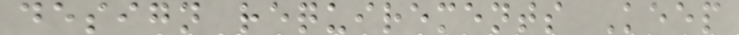design requirements Keep
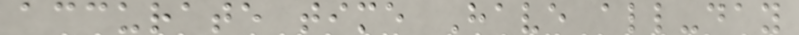accurate time Have all-day
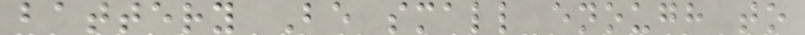battery Be small enough to
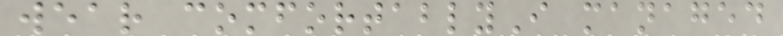wear comfortablyI managed
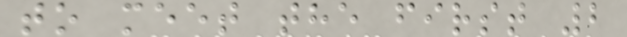to meet the first 2
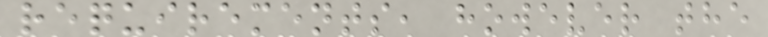requirements, however the
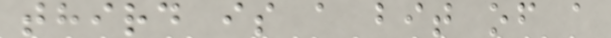third is a bit of a
